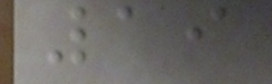19
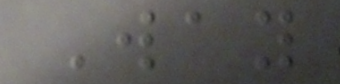Way
